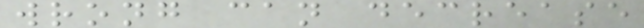wrong can decrease
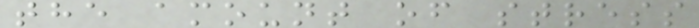the amount of stress
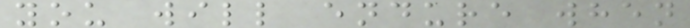you will endure when
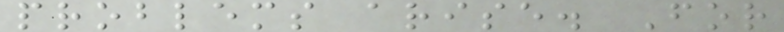problems arise. For
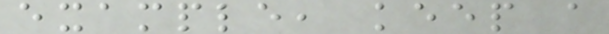example, keep a
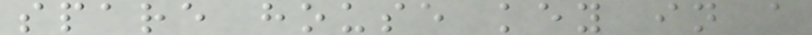spare house key in a
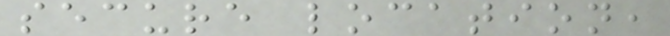secure location,
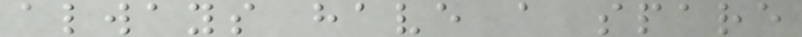always have a spare
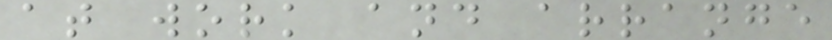at work and arrange
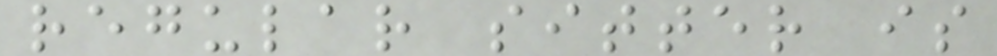regular sitter is
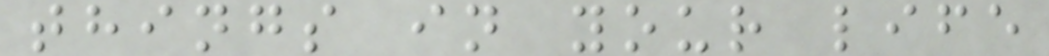things in your life
